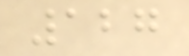127
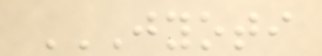JYOTI
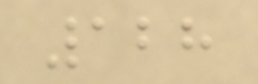128
